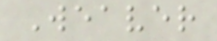Weaver
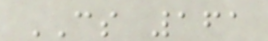CS 161
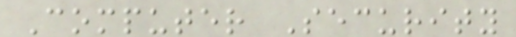Computer Security
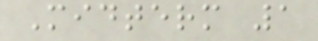Midterm 1
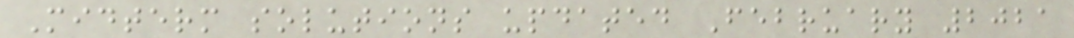Midterm solutions updated February 2021
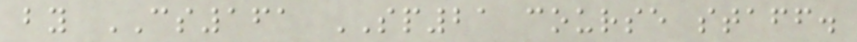by CS161 SP21 course staff.
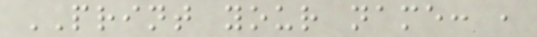PRINT your name: ,
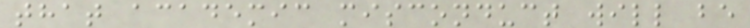that academic misconduct will be
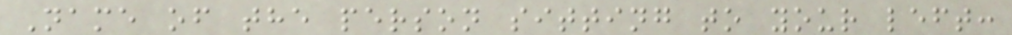Name of the person sitting to your left:
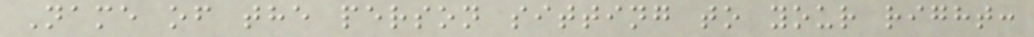Name of the person sitting to your right:
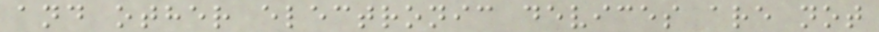and other electronic devices are not
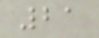21
